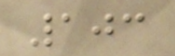103
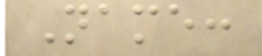Name:
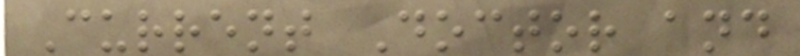Current Doctor and
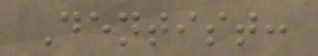Dentist:
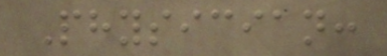Physician:
